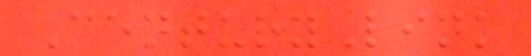CenturyLink
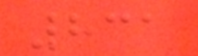831
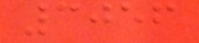3056
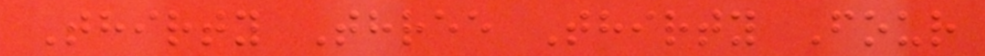Thirty Three Thirty Four
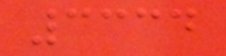3334
